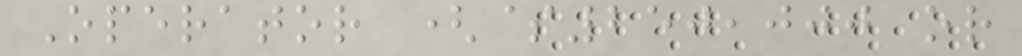Operator ($250,000 or
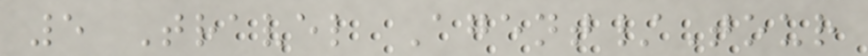5 Travel Agent/Tour
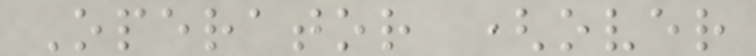Operator (over
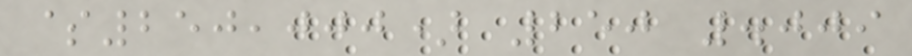$250,000) 250 .009
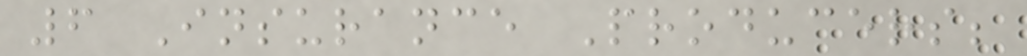6 Insurance Producers;
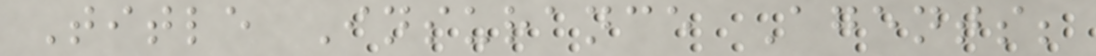Title Insurance Agents;
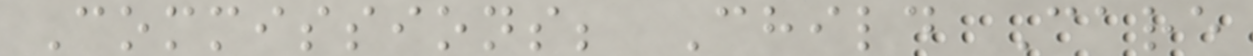Commissions; Child Care
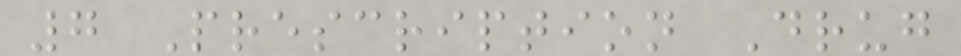7 Prescription Drug
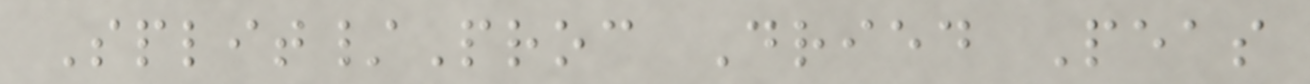Split/Proc Dried Peas
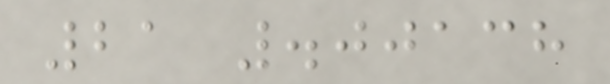21 .00138
